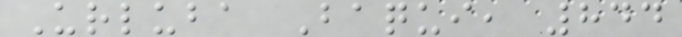Urluba Baqui, 844
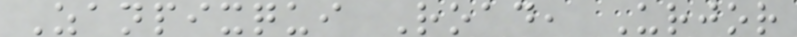Zanpixqui Road, Urjor
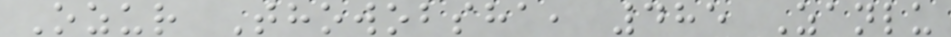Ozur Thowobsha, 485 Zanlu
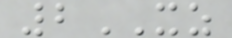2XZ
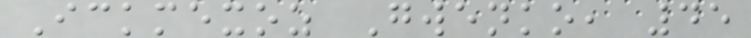Ickmexoz Gwenko, 45
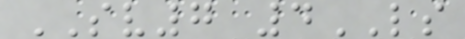SV7 4LS
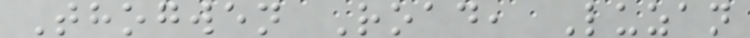Thogwen Road, Luzan
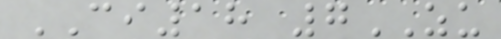CI18 7ZU
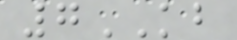7KB
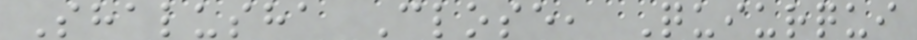Shalusha Close, Quiurqui
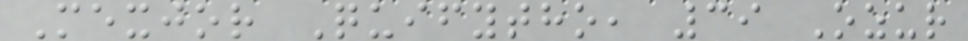Mexjor Quifytho, 39 Ozur
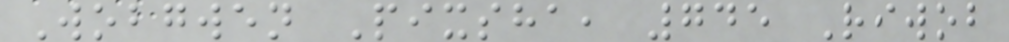Wobgwen Pixsha, 745 Riwob
